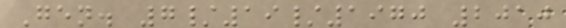Gen. 7/19/1970 2010
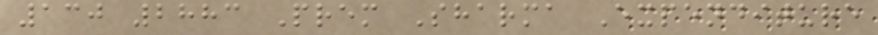130 2883 Prem Sharma Expenditure
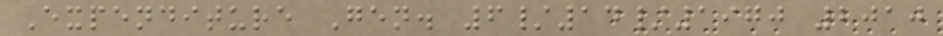Expenditure Gen. 6/14/1970 2010
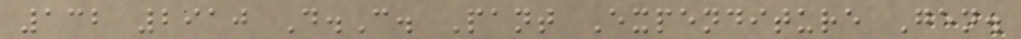132 2910 D.C. Pant Expenditure Gen.
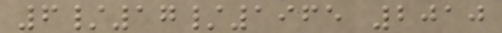6/17/1965 2010
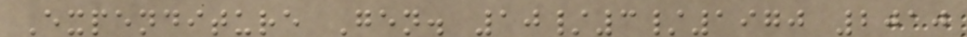Expenditure Gen. 10/3/1970 2010
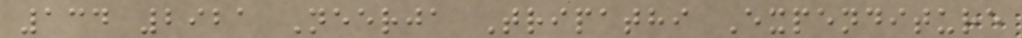134 2921 Neerja Tripathi Expenditure
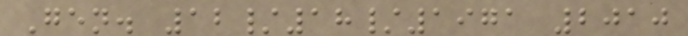Gen. 12/18/1971 2010
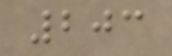203
